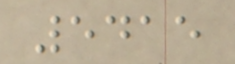5415
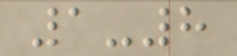1-8
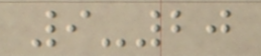9-20
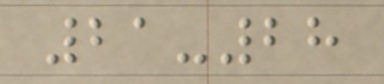21-28
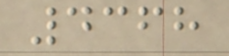4368
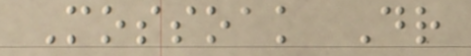Mossoak Dr
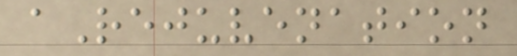aRejuvenation
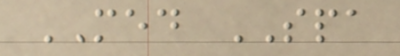MED SPA
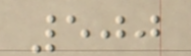500
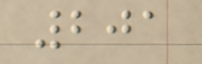201
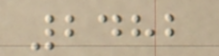2482
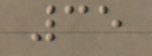35
